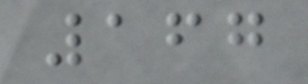167
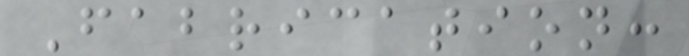Fabrication:
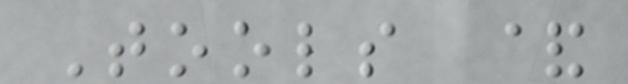Tools &
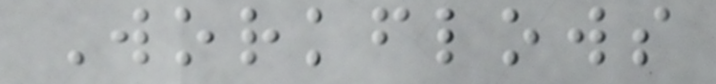Workflows
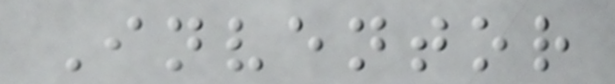Inventor
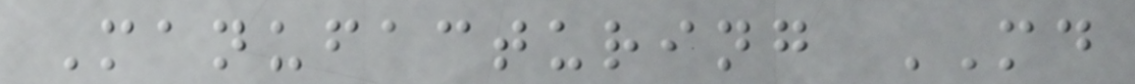Manufacturing MD
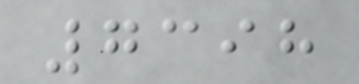7398
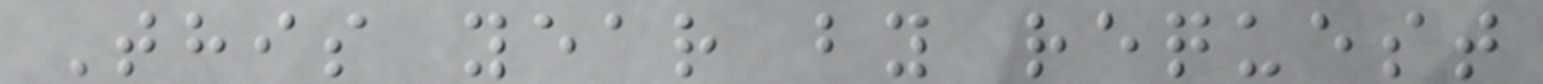This year by request
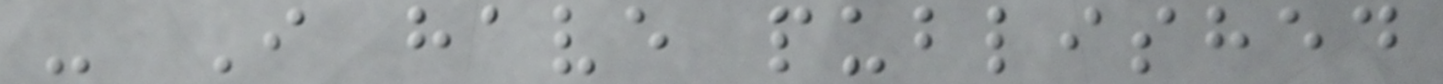- I have published
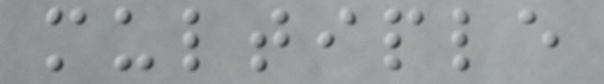multiple
